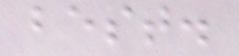best.
